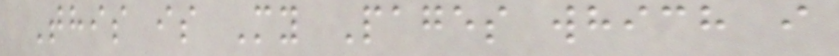This is My Pages which i
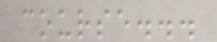course...
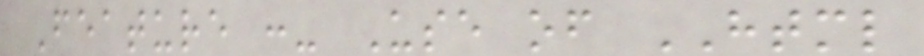Feature :- Use of HTML
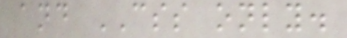and CSS only.
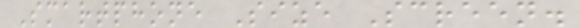Smartphone Size Screen.
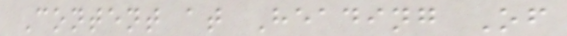Content at Heading Of
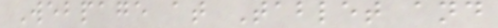Webpage at Tablet and
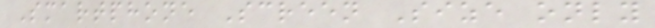Smartphone Screen Size only
